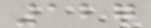127
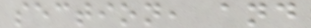section, and
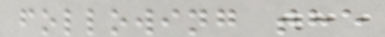following the
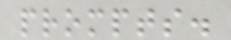prompts.
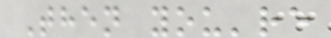Then you're
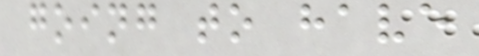going to have
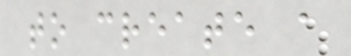to create a
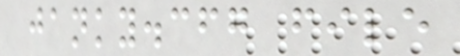janky.cfg file
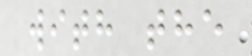with the
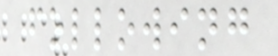following
